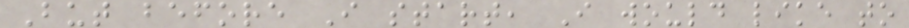But before I start, I would like to
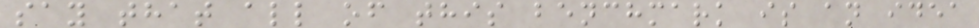say that all of this benchmark is an idea
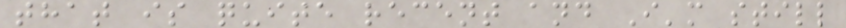that is quite recent and I'm still
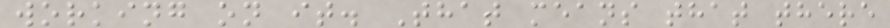working on it. That means that there
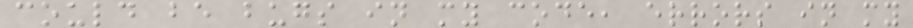could be bugs in my code, errors in my
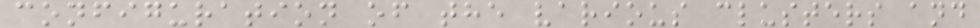configuration of the various clusters and
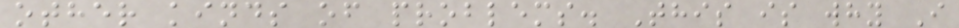other kinds of problems. This is why I
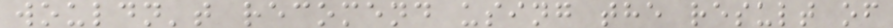wouldn't recomend using the result of
